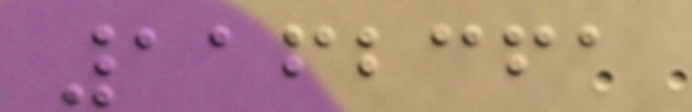1162361
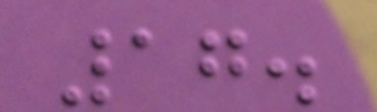17.
